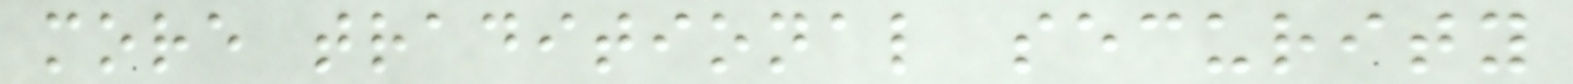more traditional security
